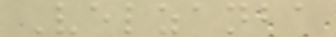Velzanba
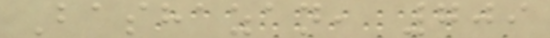Bashazan, 709
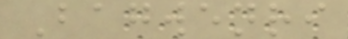Bagwenri
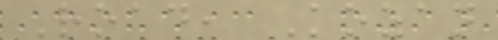Road, Kozan
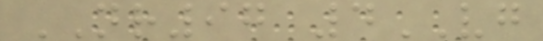NR97 4VG
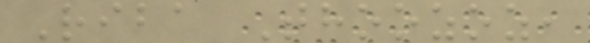Riba Thoozoz,
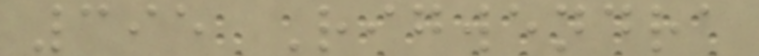395 Rigwendra
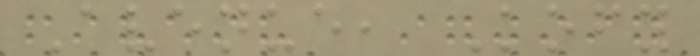Avenue, Kofy
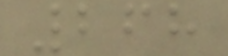268
